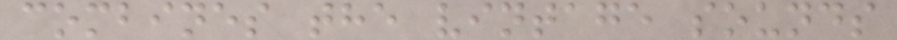combines the vintage sounds
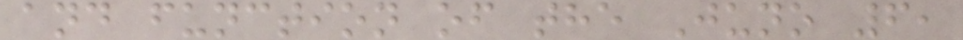and function of the Juno 6,
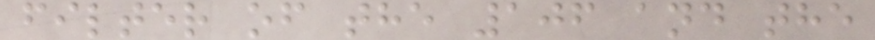filter of the 106 and the
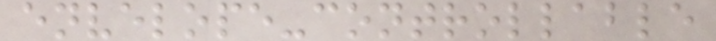envelope-controllable
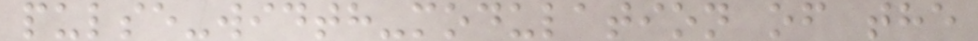pulse-width-modulation of the
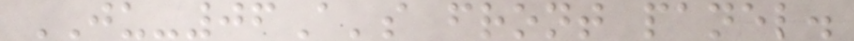JU-06A's front panel.
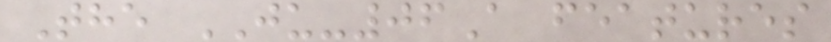The JU-06A features
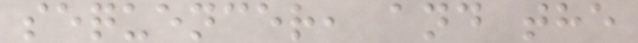sequencer, and the
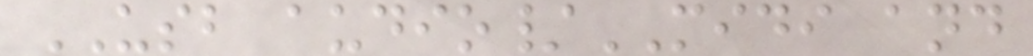USB audio/MIDI and
